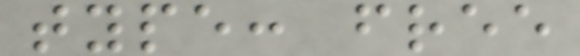type: free
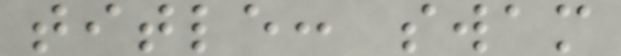title: swam
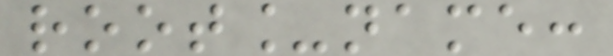root_name:
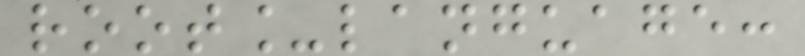root_language:
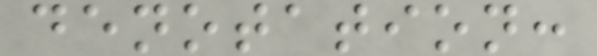denotation:
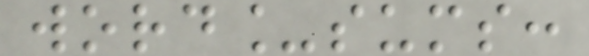word_sums:
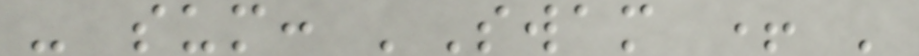- sum: 'Swam + '
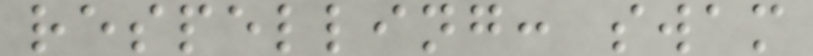respelling: swam
